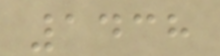1438
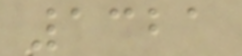1321
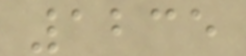1235
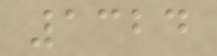1324
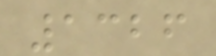1326
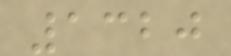1320
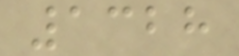1328
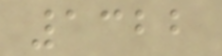1322
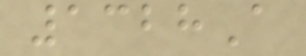1328A
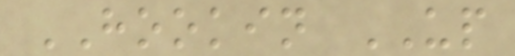HOOKIN UP
